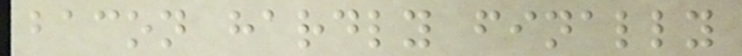bacon hardly finally
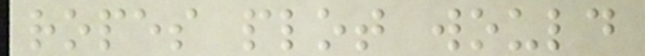ropes plot would
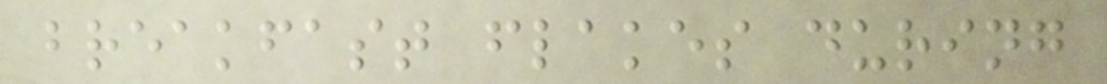breakfast flakes during
